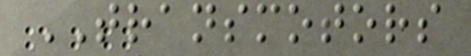TRANSMOTORS
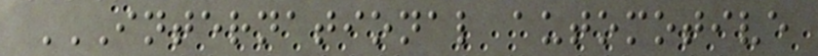INTERNATIONAL AUTOMOTIVE
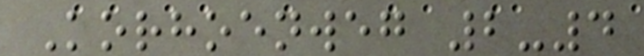Korhoenweg 2-4
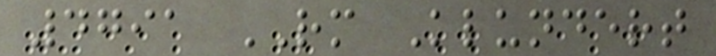4791 RM Klundert
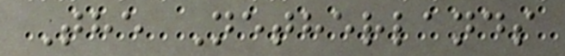The Netherlands
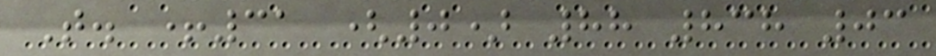T. +31 (0) 88 838 03
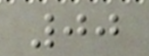00
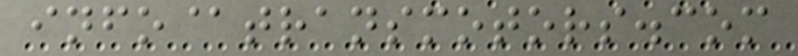info@transmotors.com
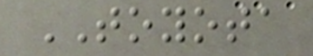TOYOTA
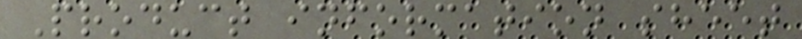Product information sheet
